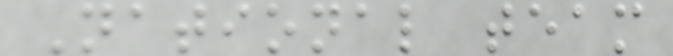National team
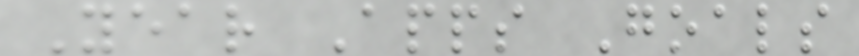Year Apps Goals
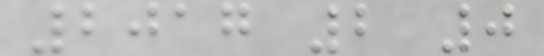2017 2 0
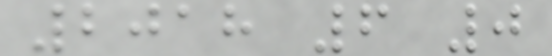2018 6 0
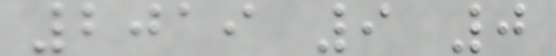2019 9 0
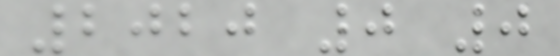2020 0 0
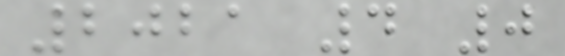2021 4 0
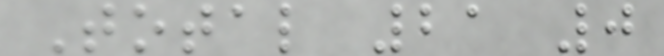Total 21 0
